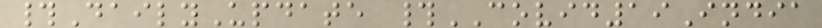#DailyUpdate #COVID19India
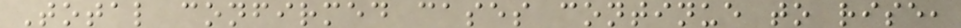Total confirmed cases continue to rise,
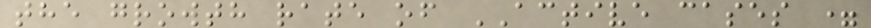the growth rate of ACTIVE cases =
